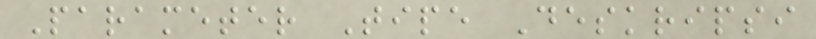Parameter Tipe Deskripsi
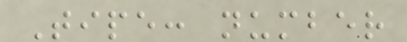Tipe: number
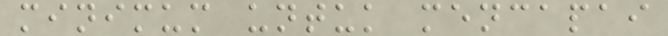minimum untuk mencapai
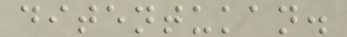ditentukan.
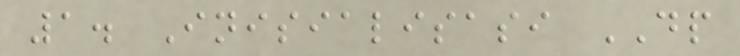1. Inisialisasi DP
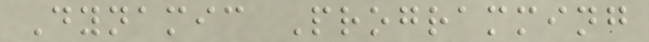Dynamic Programming
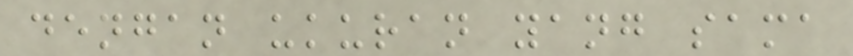dengan ukuran yang sama
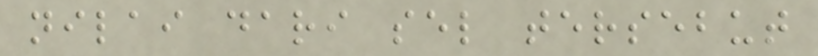nilai dari sel tersebut
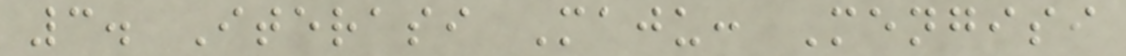3. Iterasi Maju: Mengisi
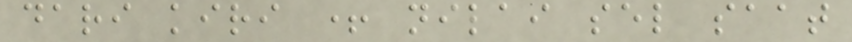dari kiri + nilai sel saat
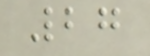27
